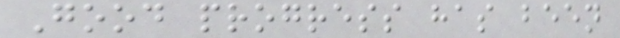Good progress has been
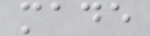made
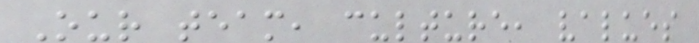Our team, culture, values
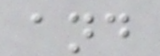and
